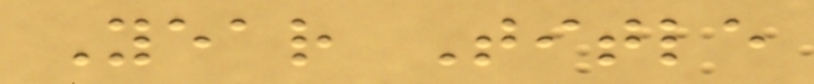Year Title
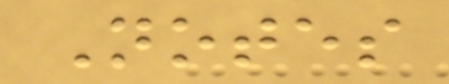Notes
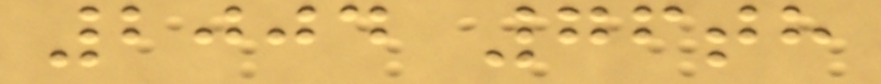2004 76th
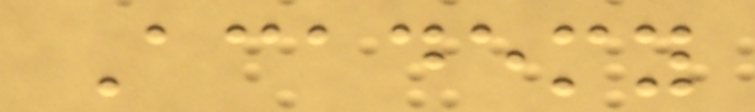Academy
